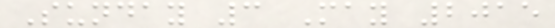Sunday 3 May 2015
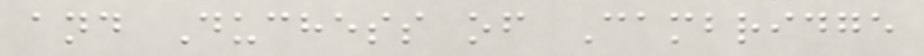and Duchess of Cambridge
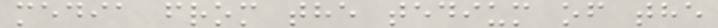media from the tedium of the
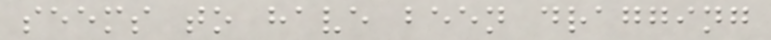seems to have been dragging
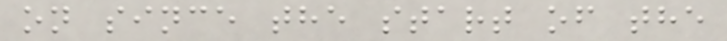on since the start of the
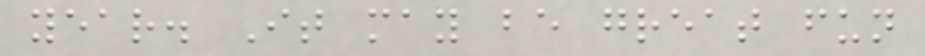year. It may be great fun
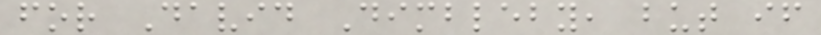for David Dimbleby, but if
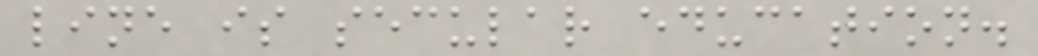line is secular education.
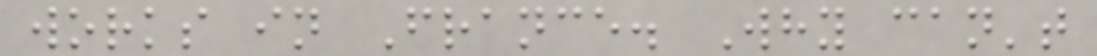works in France. Why can't
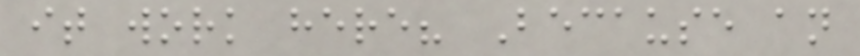it work here? Because an
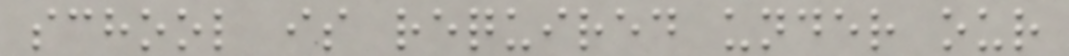school is required under our
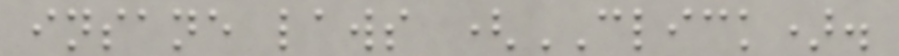insane laws (CLICK).
